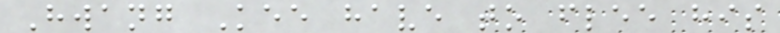Hwang Kee have to flee his
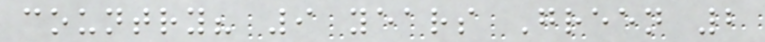country? 9 years Green 2
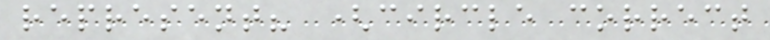represent? (circle correct
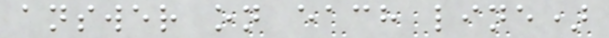answer on each line)
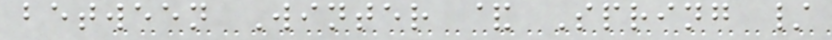between Winter & Spring /
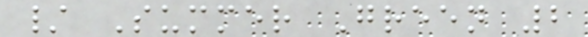/ Summer Green 2
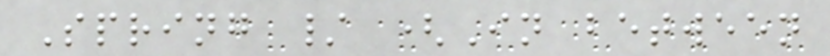Spring / (In between
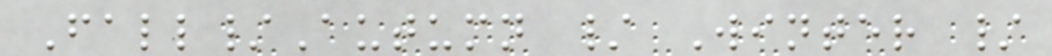Fall/Autumn / Winter /
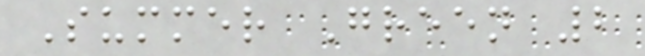Summer Green 2
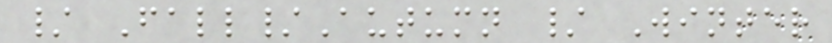/ Fall/Autumn / Winter
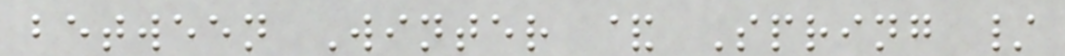between Winter & Spring /
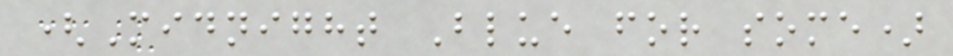(Midnight Blue for some)
